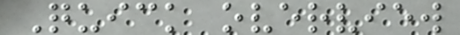Quick overview
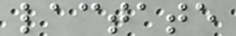lactate
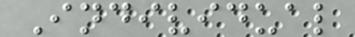Individual
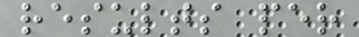results per
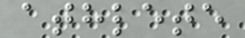athlete
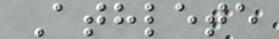Athlete
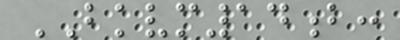BKVM14b:
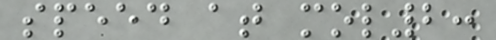speed at mol2:
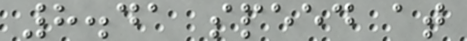8.41 speed at
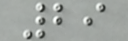29
